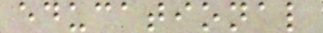educational
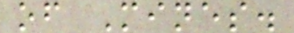of Mines.
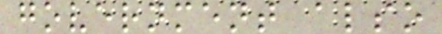government also
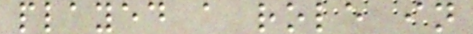played a role in
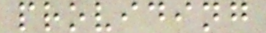providing
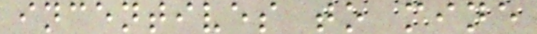incentives to mine
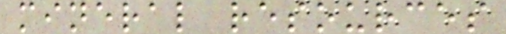mineral resources
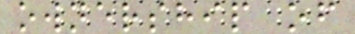ownership of
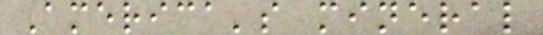America's mineral
